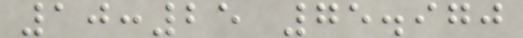10:25 75.970
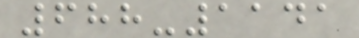688-1141
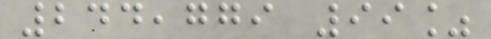244,779 99%
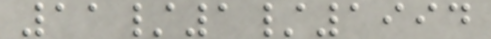11/1/1994
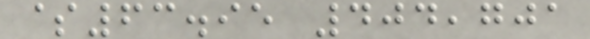$63.95 404,701
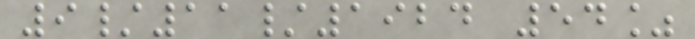9/11/1924 54%
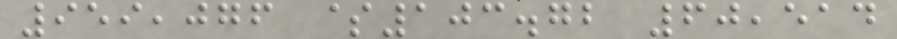959,076 $103.72 60,514
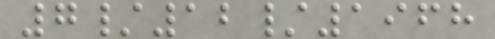7/12/1968
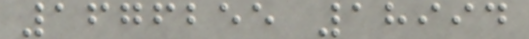1676255 18994
